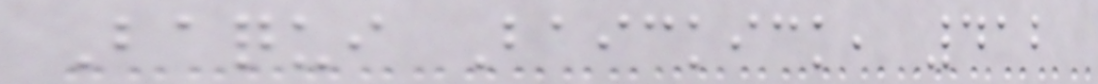Baqui Baickick, 412
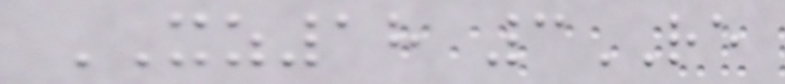XZ18 3RE
